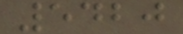5420
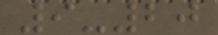9-20
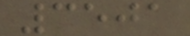3501
